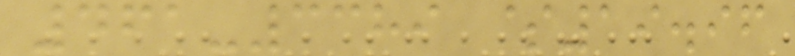461-3389 $19.96
